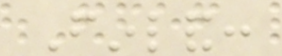Finland:
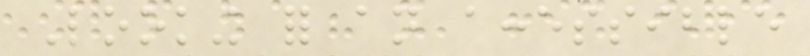Looking for an accessible
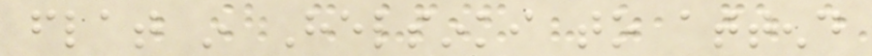flat in Helsinki to attend
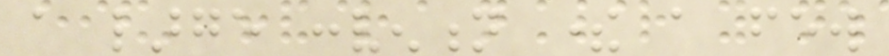a large convention there a few
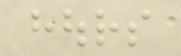hours
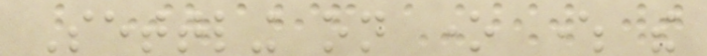Settling on one where the
